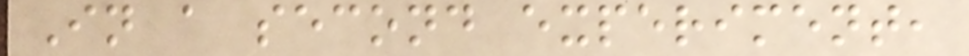In a second experiment,
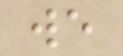we
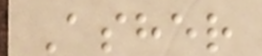Asher
